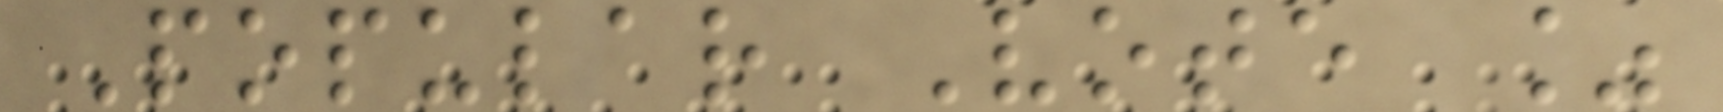Popular Vote %
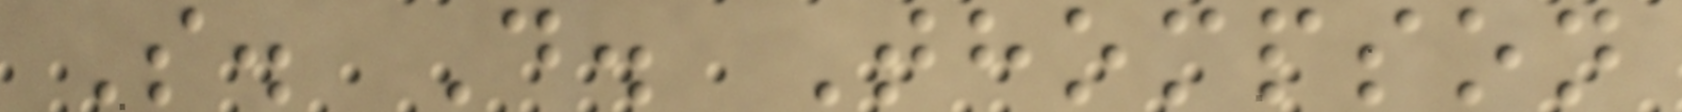S. D. Thompson
